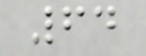64
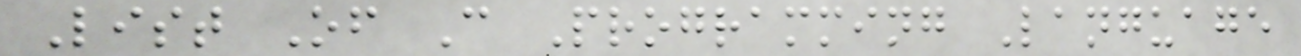List Of C Programming Language
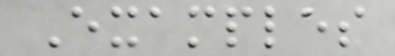Examples
